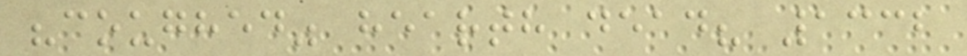"coughed" hearth dead? 1332
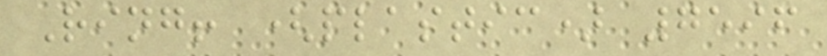Ring! (plastic) 7596
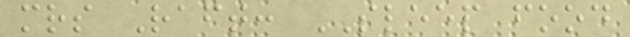mrs Raft: SLEEP food
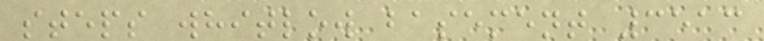steps whitlow basement 3513
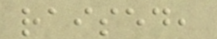raised,
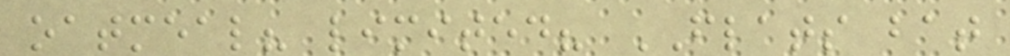oatmeal? limited? FLATS bat
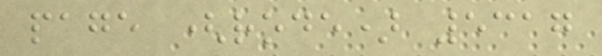page (rode) 5317
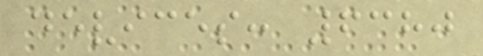devices: 6380
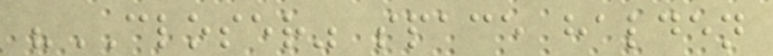"CLOSER" space halden
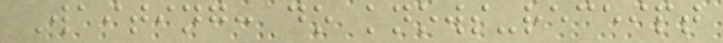Waiting: do knows-receipt
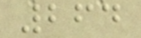264
